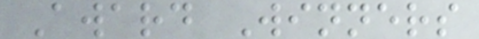Award Winners
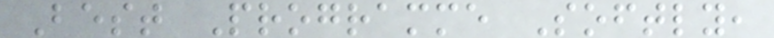Best Programme Softly,
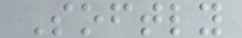Softly
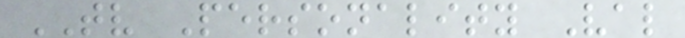TV Personality Val
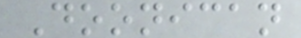Doonican
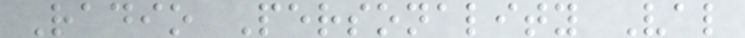Radio Personality Val
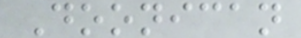Doonican
